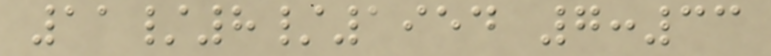11/8/1954 7:33
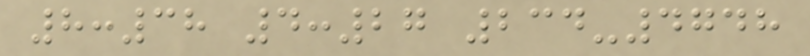8:38 4:27 234-4748
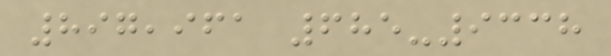897,961 685-9338
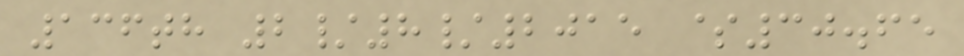136th 2/8/2015 $30.65
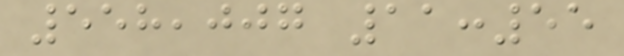558,007 11:55
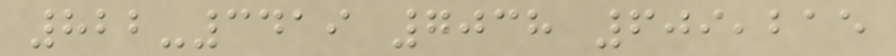822-3419 7038 609,215
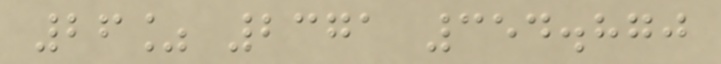26% 2371 354.870
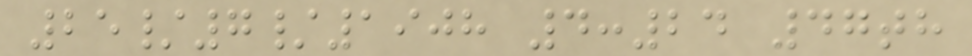25/7/1908 4:24 47th
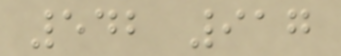542 917
